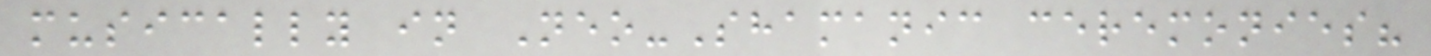musically in Neo-Shamanic ceremonies?
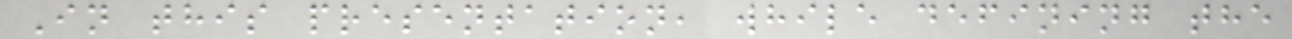In this presentation, while defining the
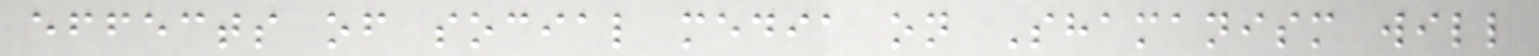effects of social media on Shamanism will
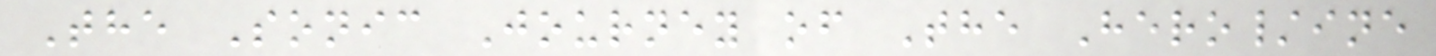The Sonic Journey of The Hero/ine
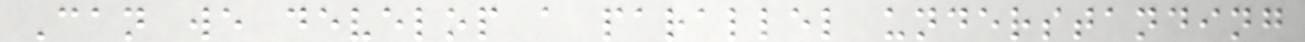Can we develop a parallel understanding
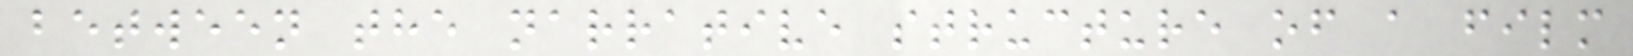between the narrative structure of a film
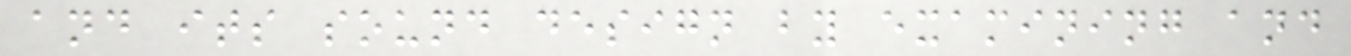and its sound design by examining and
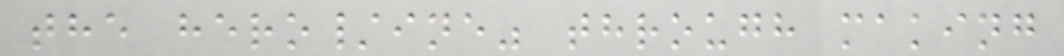the hero/ine" through making
